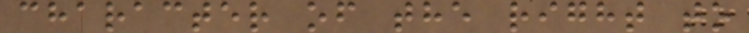character of the right to
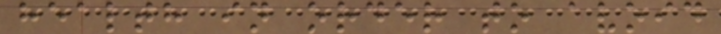health in order to avoid
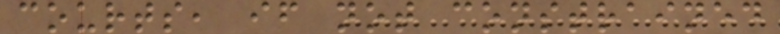courts, if not constrained
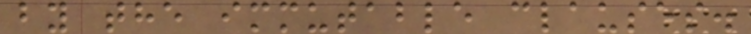by the immutable clauses.
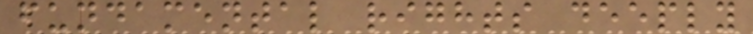fundamental rights deeply
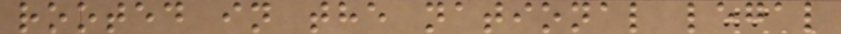rooted in the national legal
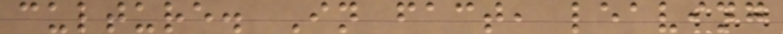culture. In fact, leaving
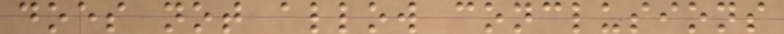does not allow conclusions
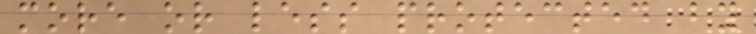more or less protected by
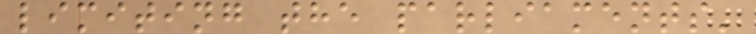limiting the parliaments'
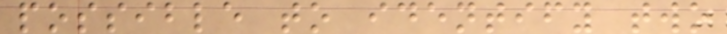possible to identify two
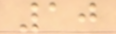10
